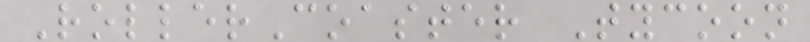RollerCoaster Tycoon
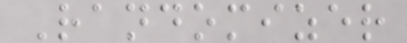Randomizer
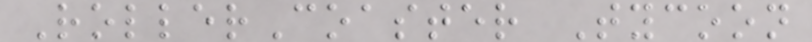RollerCoaster Tycoon
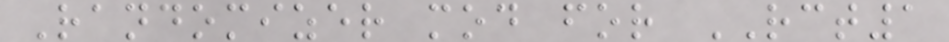Randomizer mod for RCT1
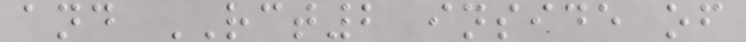and RCT2 inside of
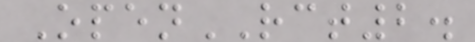OpenRCT2.
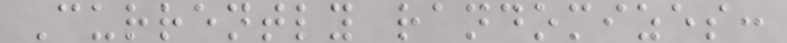Currently randomizes:
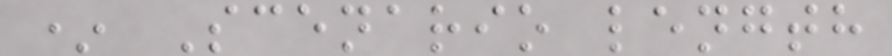* Scenario length
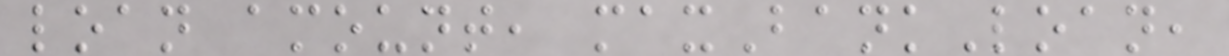loan amount, maxBankLoan,
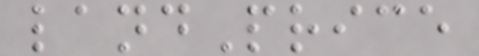landPrice
